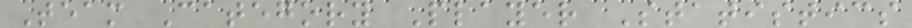Team Category Player Statistics
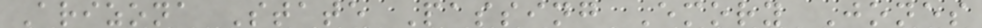Arizona State Passing Emory Jones
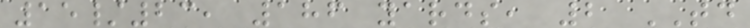15/23, 186 yards, 2 TD
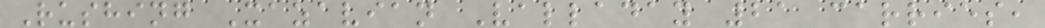Rushing Xazavian Valladay 21 carries,
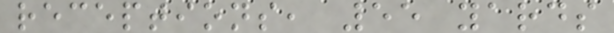receptions, 55 yards
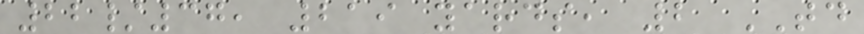22/37, 219 yards, 2 TD
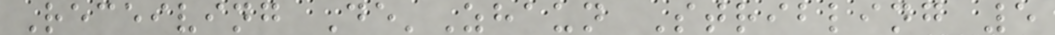Receiving De'Zhaun Stribling 5
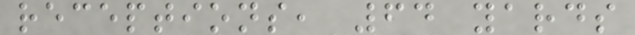receptions, 64 yards
